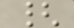{
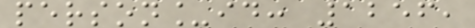person_id: 1256,
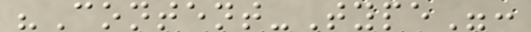"Content-Type":
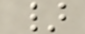}
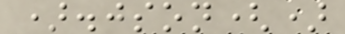).json()
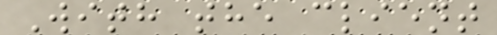With the client
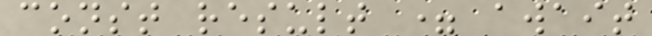const result = await
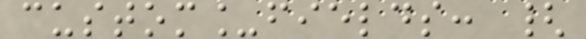custom_fields: {
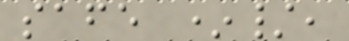safe */,
